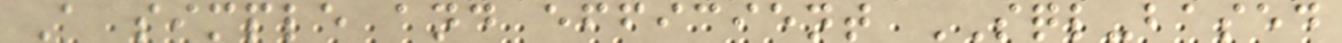A simple and efficient SQL-based
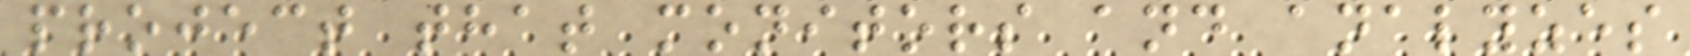project that monitors and analyzes
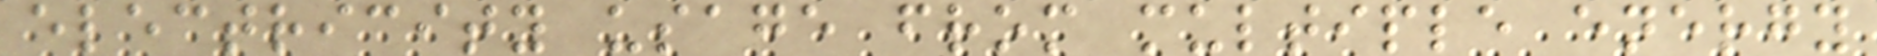electricity usage from multiple energy
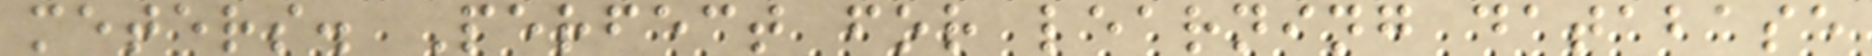meters. Perfect for learning database
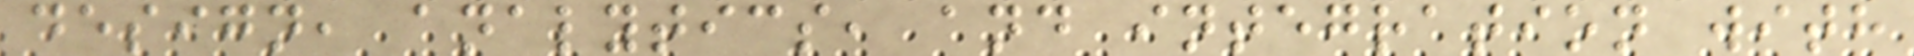design, analytics, and integration with
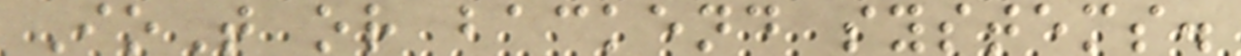IoT or backend systems.
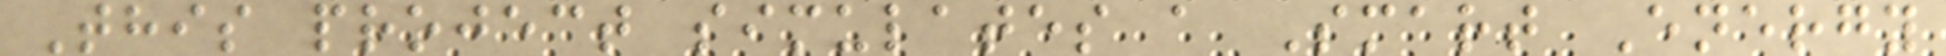This project simulates a Smart Energy
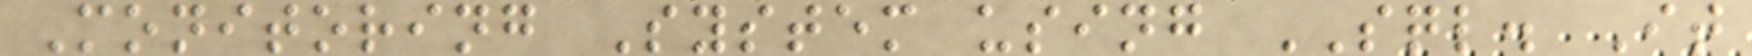Monitoring System using SQL. It
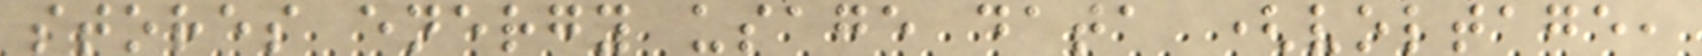stores energy usage data (voltage,
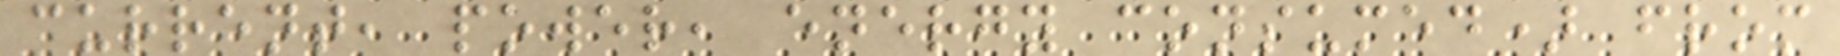current, power, energy consumed) from
